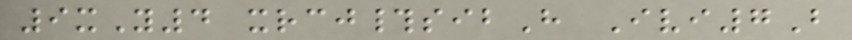9xY4 xrcj#sibH Ivi7B
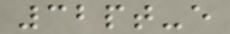32pt-e
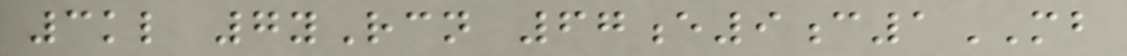3kl 7yRcn 67e9c1MB
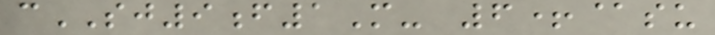cSJ9f1M- 6+@su
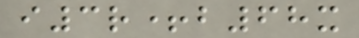i3r+b68x
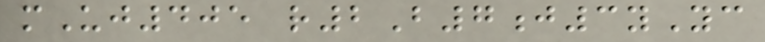mUj405 r2B7j3yYc
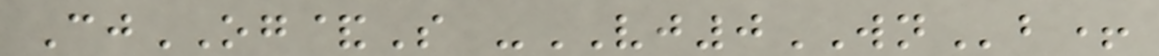CjOG&S -VJ0WNb+
